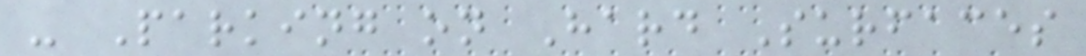- Parking on Hard Surfaces
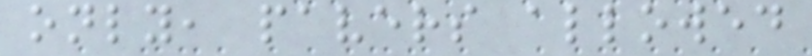only, pavers allowed
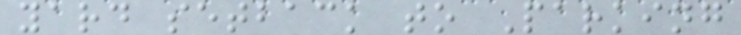yard setback to Parking
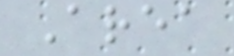Area
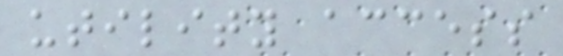utility access
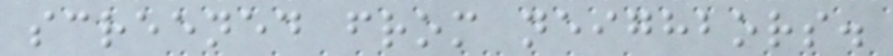screened from neighbors.
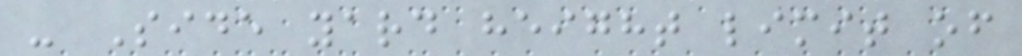- Side yard height limit of
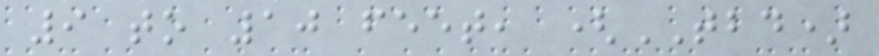9 to 10 feet, (TBD)
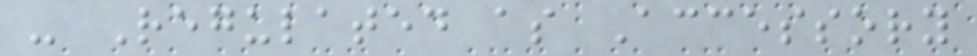- Regulated as Accessory
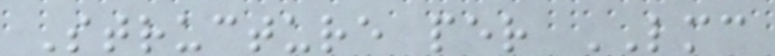Structure per LMC
